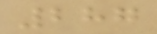287
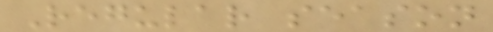Regular season
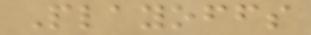Playoffs
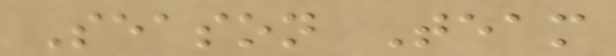Season Team
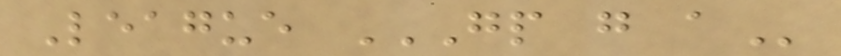League GP G A
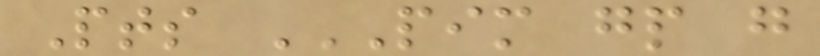Pts PIM GP G
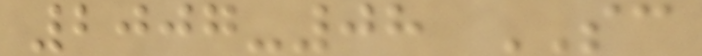2007-08 SC
